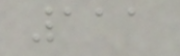111
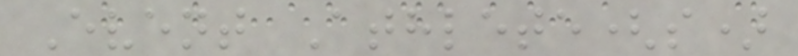Event Athlete(s)
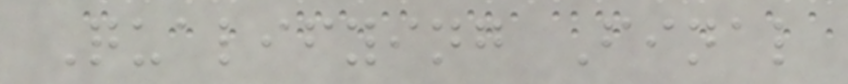Qualifying Final
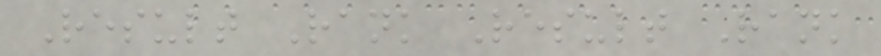Result Rank Result Rank
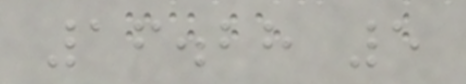16.28 5
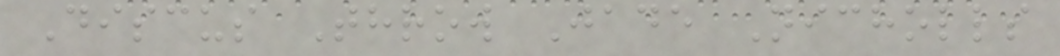Discus Throw Jade Nicholls
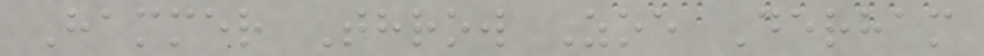Hammer Throw Zoe Derham
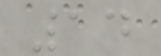14
